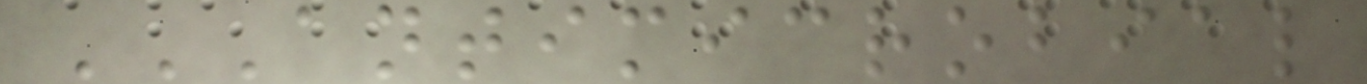ANTIMICROBIAL
